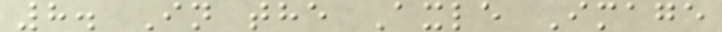8. In the Axle Image
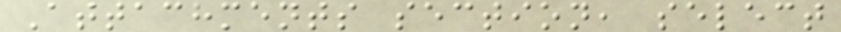Attachments section, select
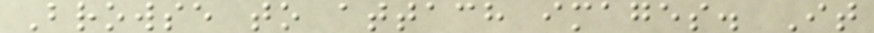Browse to attach images. It
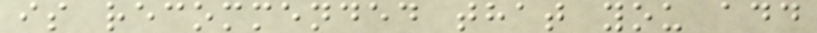is recommended that you add
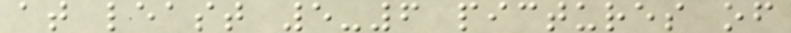at least 5-6 pictures of
